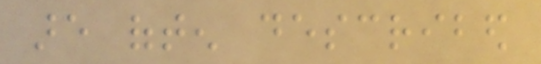are often described
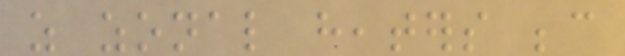as zonal heaters because
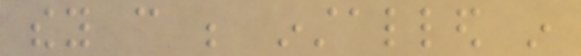they can be installed in
